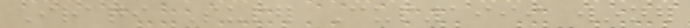Iraqi Super Cup1999 winner
